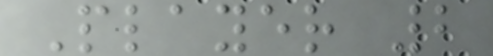Player 2
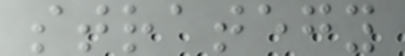strategy
